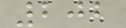202
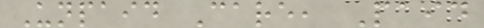Unpaid Care, Paid
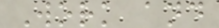Work and
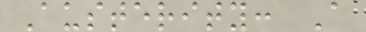Austerity: A
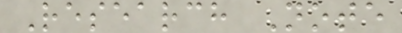Research Note
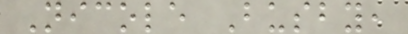Nicole Busby,
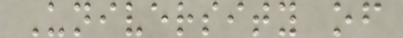University of
